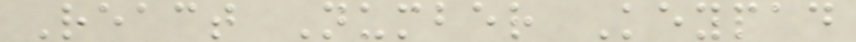React Number Keypad
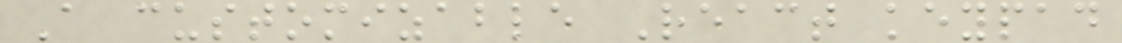A customizable React keypad
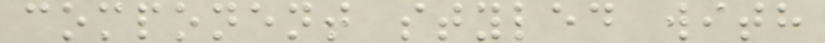component styled with
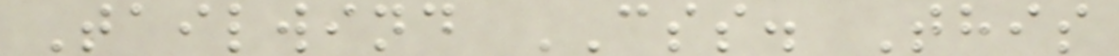Tailwind CSS. This
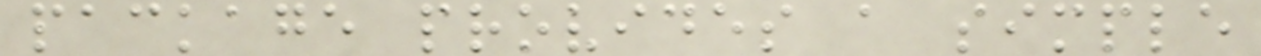package provides a simple
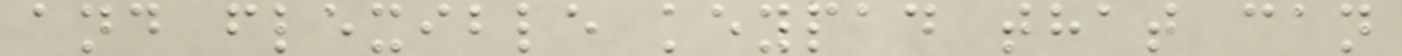and flexible keypad that can
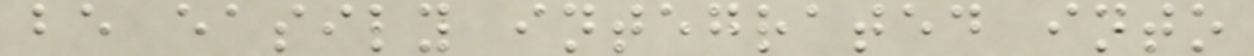be easily integrated into
